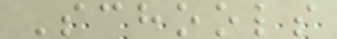Schools
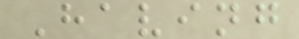Having
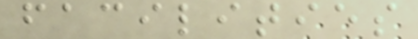facilities
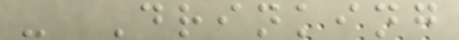- Drinking
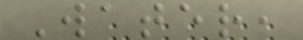Water,
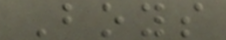Boys
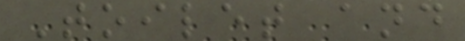Toilet and
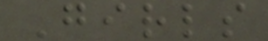Girls
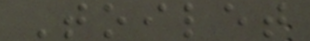Toilet
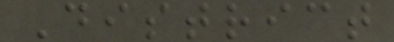District
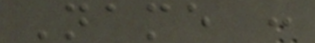Name :
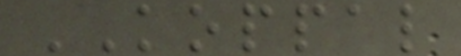KOPPAL
